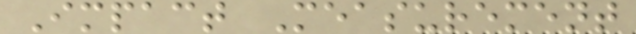Impact Measurement
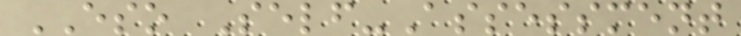ESO Self-Assessment
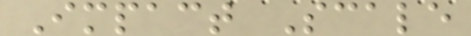Impact Scale
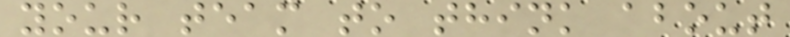your team to think about
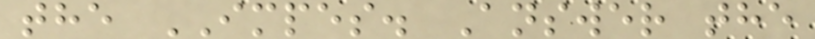the IMPES. Answer the
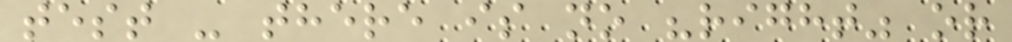test - there is no "right" or
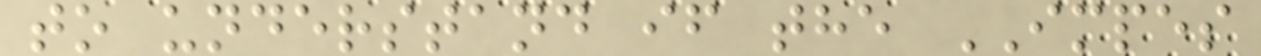to understand if the IMPES
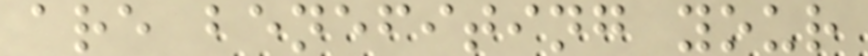are benefiting your
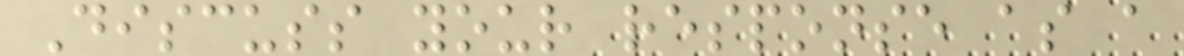Discuss your response as a
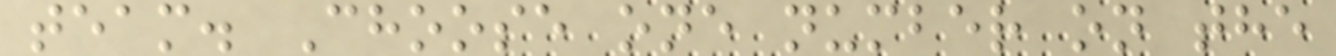team. Choose one number on the
